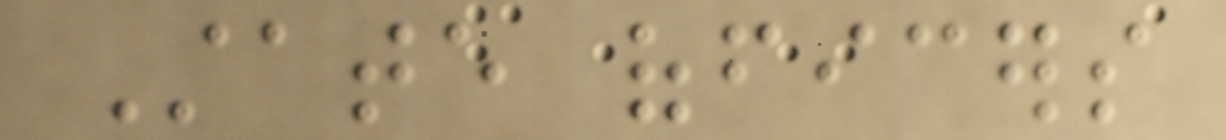State officers
